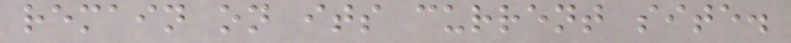remain on its current site.
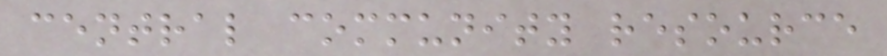central community resource
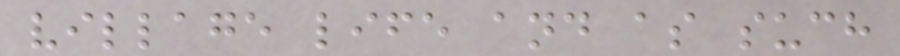village life and as such
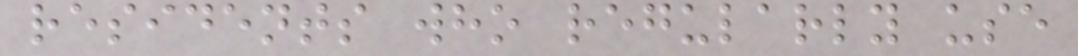residents who regularly use
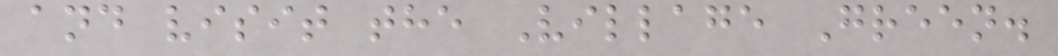and visit the Village Green.
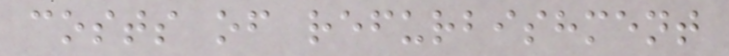costs of refurbishment
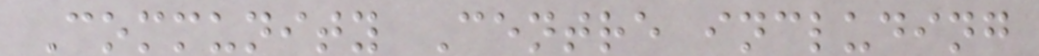Community Centre including
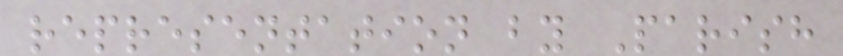representation by Parish
